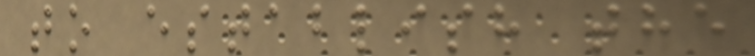to establish the
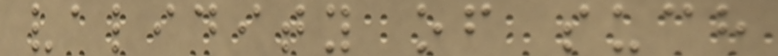validity of such
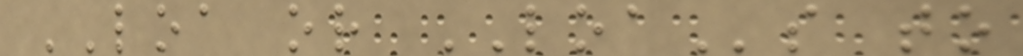LOA or LOAs to
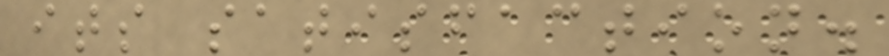its satisfaction.
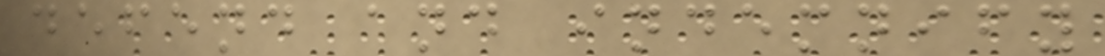defend and indemnify
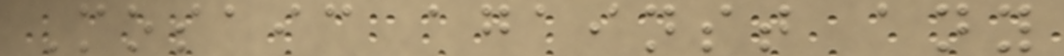Mosaic against any
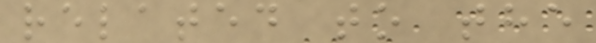related to the
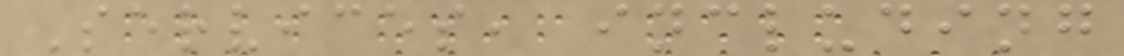Services, including
